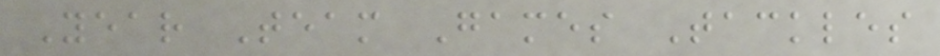Year Team Games Tackles
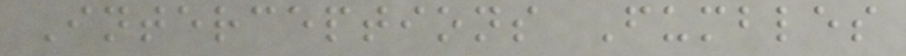Interceptions Fumbles
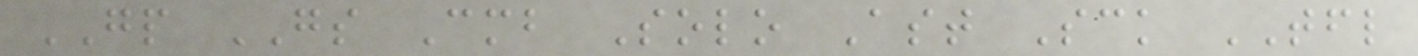GP GS Cmb Solo Ast Sck TFL
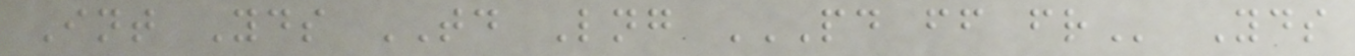Int Yds TD Lng PD FF FR Yds
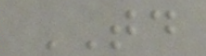TD
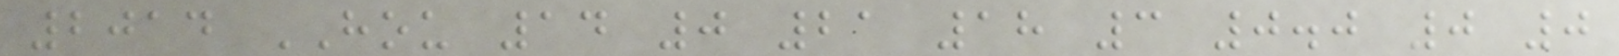2014 HOU 14 0 21 18 3 0.0 0 0
